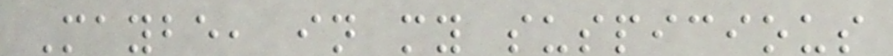Maybe, in my suspicious
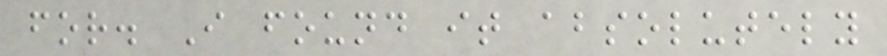for. I found it absolutely
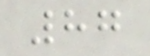87
